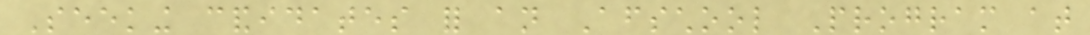Seeking candidates for an Afterschool Program at
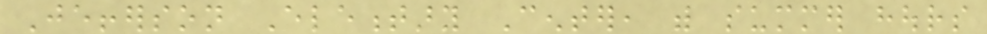Jefferson Elementary Center, with summer hours
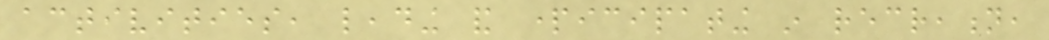activities, leading and participating in recreation,
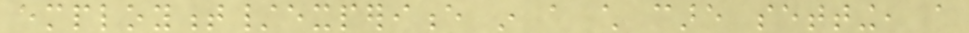employment/experience in a child care setting, a
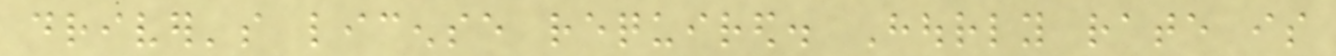driver's license required. Hourly rate is
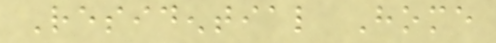Residential Home
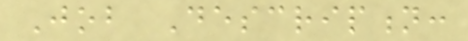Job Description:
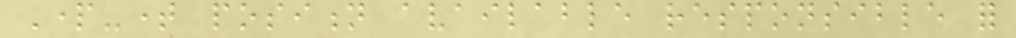Part-time position available responsible for
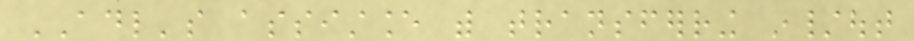ADL's assistance with transferring in/out
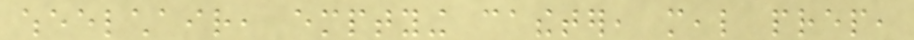wheelchair, emptying catheter, meal prep,
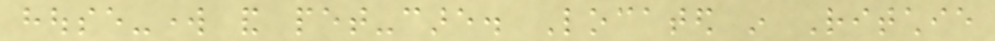house-work and pet-care. Located in Ritchie
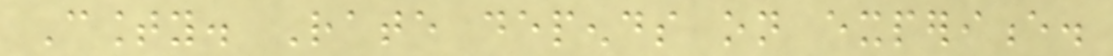County. Rate depends on experience.
